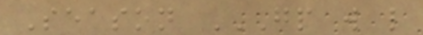Season GP W L
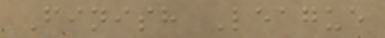Finish League
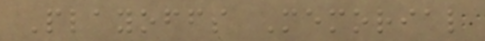Playoffs Memorial
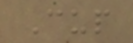Cup
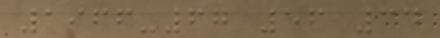1966-67 56 34
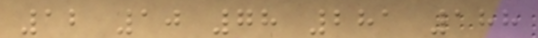12 10 78 281 188
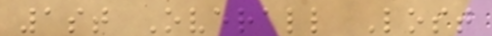1st Overall Lost
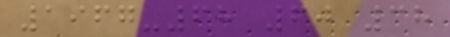1967-68 60 38
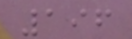196
